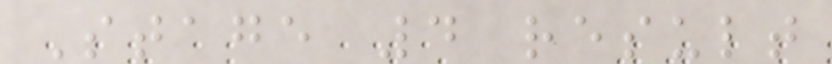Stage 4 result
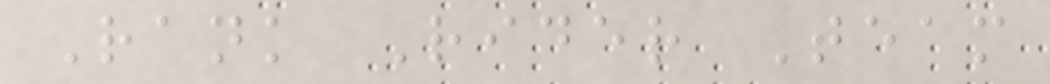Rank Rider Team
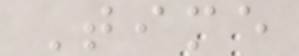Time
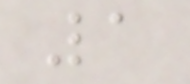1
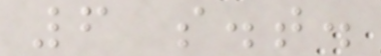6 s.t.
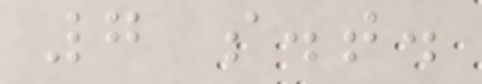7 s.t.
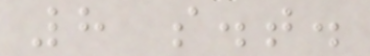8 s.t.
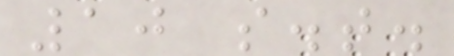10 s.t.
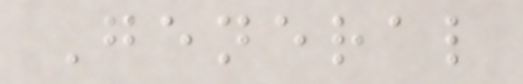General
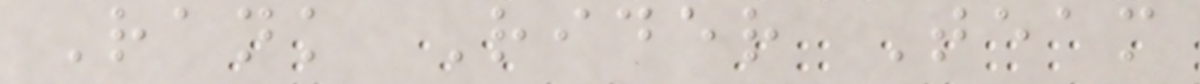Rank Rider Team
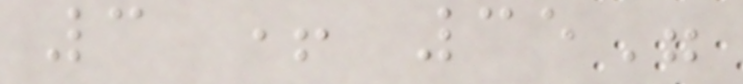3 + 35"
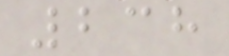238
